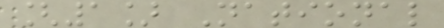[1] National
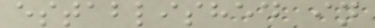established in
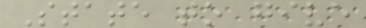State to give
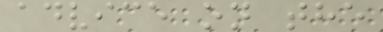advice on the
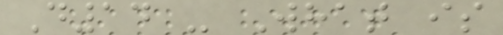D14 - What is
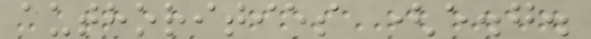authorities (e.g.
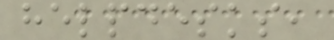helpdesks,
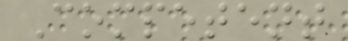Competent
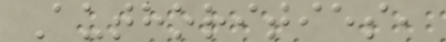Authorities,
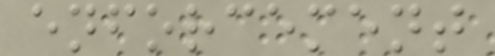enforcement
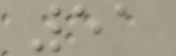51
